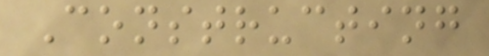Constructing
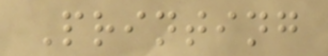Printing
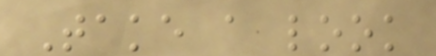Take a look
